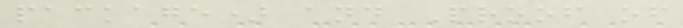package) and Proof of
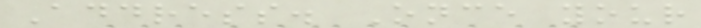Address. Once your
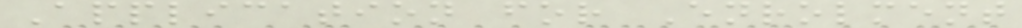Application for Enrolment
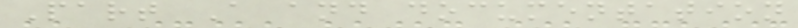Part A and documentation
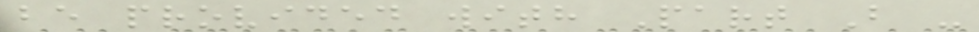be provided with Part B -
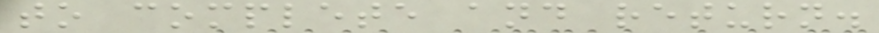to complete and return.
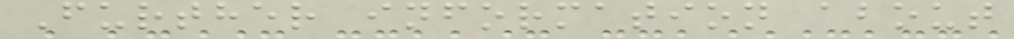Further information about
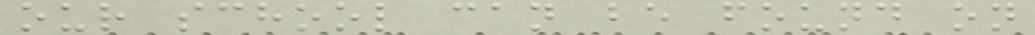our school can be found on
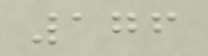176
